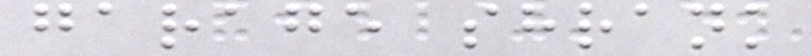garage shrank
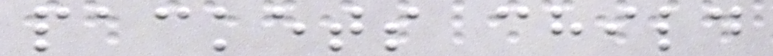packets child
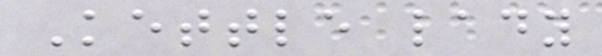Kettle lady
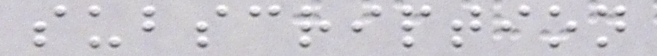subscription
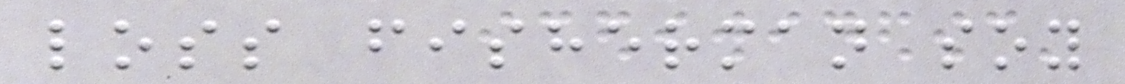loss fisherman soy
